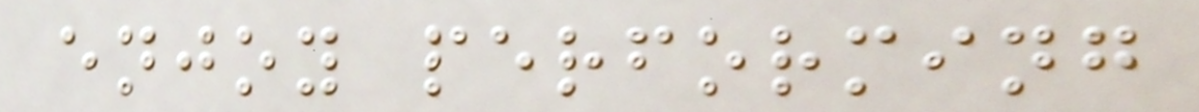enjoy performing
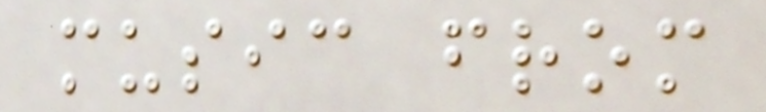music from
